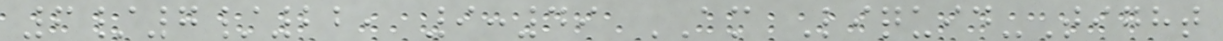6/7/22, 9:49 AM Liquid-Tight
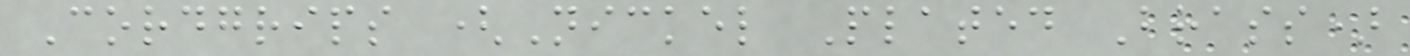Cordgrips (Nickel Plated Brass)
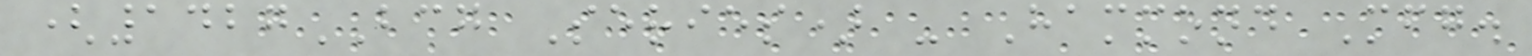(1427BCG Series) - Hammond Mfg.
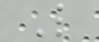L
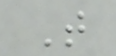T
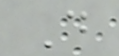D
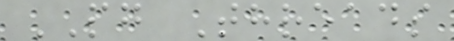PG Threads
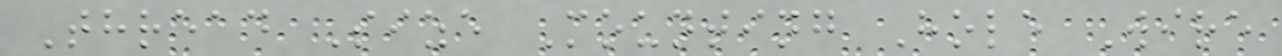Thread Size Mounting Hole Wire
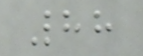88
